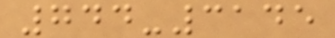744-3145
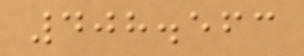408.563
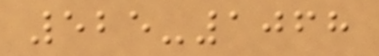525-1068
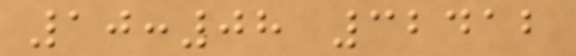10:08 32412
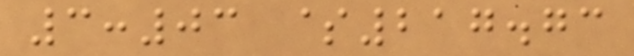3:03 $217.73
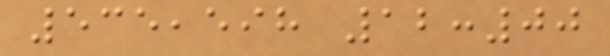535,598 12:00
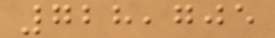728,705
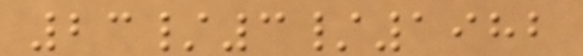23/3/1982
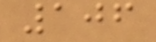106
